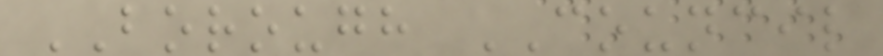BOROUGH COUNCIL
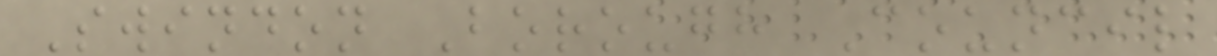Swindon Borough Council
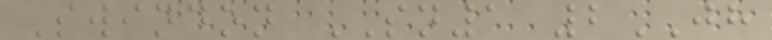Swindon SN1 2JH
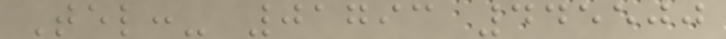Tel:- 01793 445500
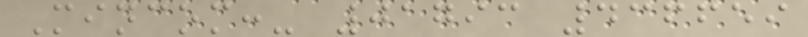Mincom:- 01793 436659
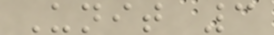Unit 3
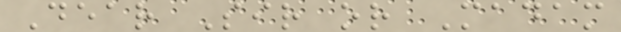Dear Sir or Madam
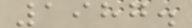1987.
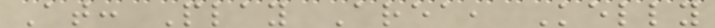At: Play Area, Kelly
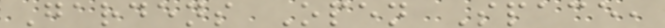Gardens Open Space,
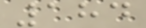184
